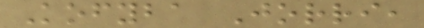Kofyba Jorri,
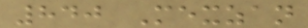840 Mexzan
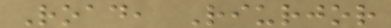Road, Riurjor
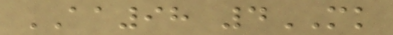AA98 4MK
